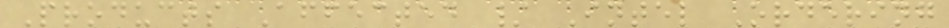Products Affected / Intel Ordering
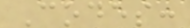Codes:
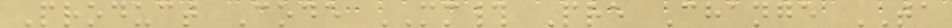Product Code MM# Pre Change TA
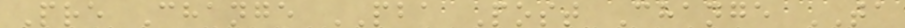Pre Change PBA Post Change TA
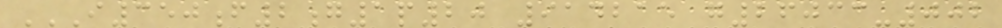I350F2G1P20 914215 G26033-002
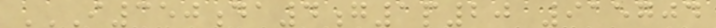I350DA4G1P20 915704
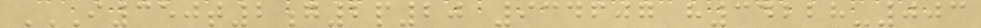I350T2G2P20 934607 H34228-003
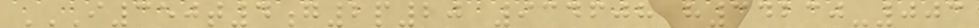I350T4G2P20 934608 H34230-003
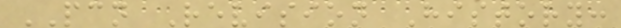PCN Revision History:
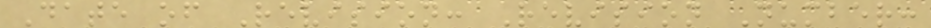Date of Revision: Revision Number:
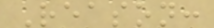Reason:
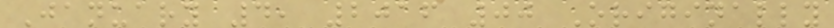January 4, 2016 00 Originally
